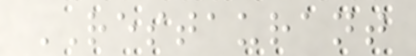RESTAURANT
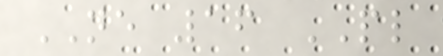NE 16 PL
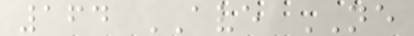164 AVE NE
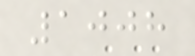1008
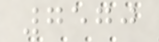7570
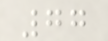77
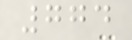774
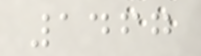1467
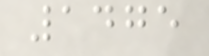1475
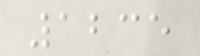1235
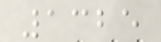1325
